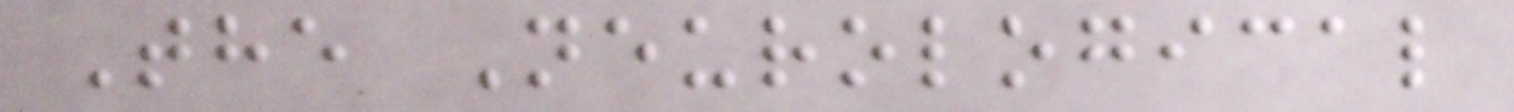The Neurological
